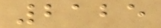2125
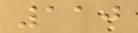110
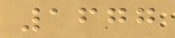1677
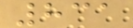831
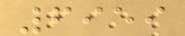6959
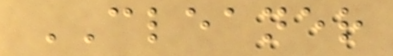CLEANER
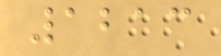1213
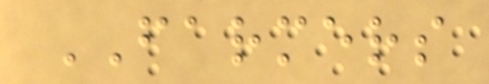FARMERS
